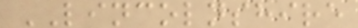LINCOLNSHIRE
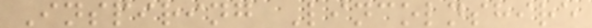Inspiring Lincolnshire
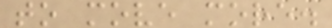to move more.
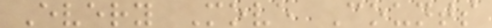Every Move Counts
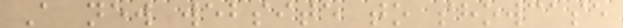A new website to showcase
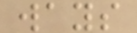ways
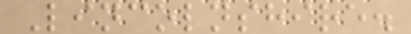Lincolnshire.
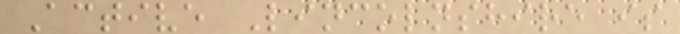Active Lincolnshire is
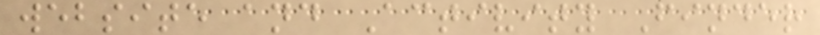website and Activity Finder
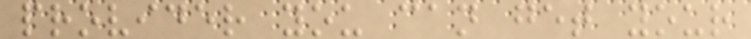provider you can get your
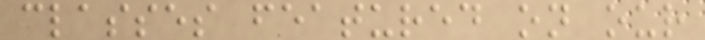classes featured on our
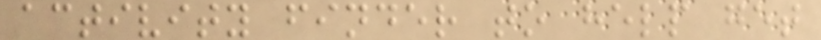activity finder to help get
